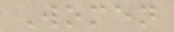Women
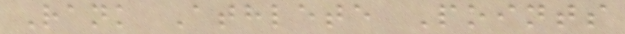Rank Athlete Points
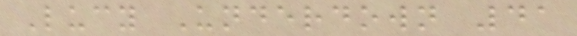Lucy Underdown 41
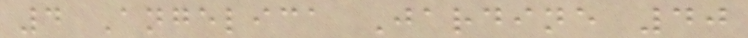4 Angelica Jardine 40
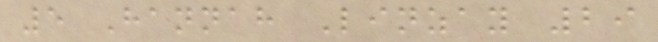5 Hannah Linzay 29
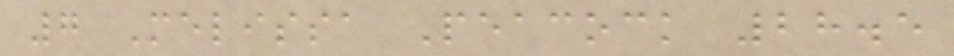7 Melissa Peacock 28.5
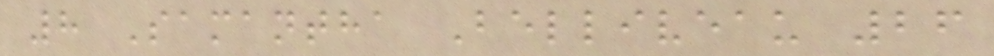8 Samantha Belliveau 26
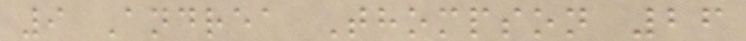9 Andrea Thompson 26
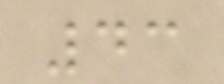43
